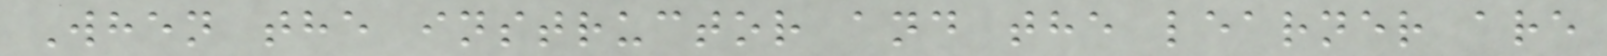When the instructor and the learner are
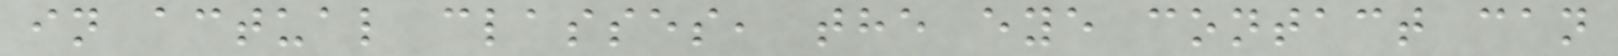in actual classes, the eye contact can
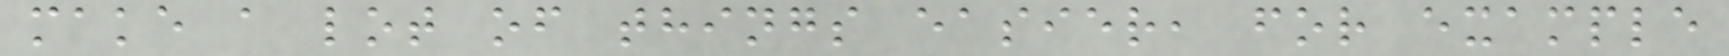make a lot of things easier, for example
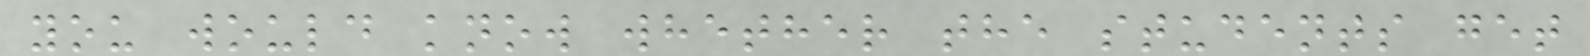you would know whether the students get
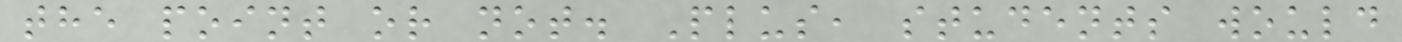the point or not. Plus, students would
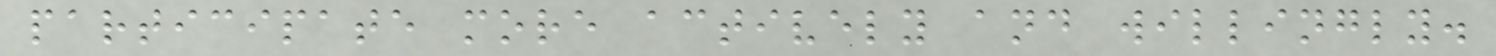participate more actively and willingly.
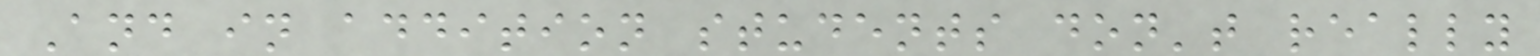And in addition students don't really
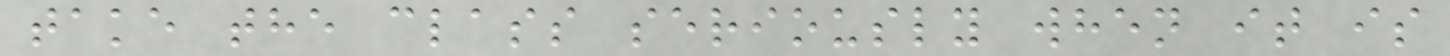take the class seriously when it is
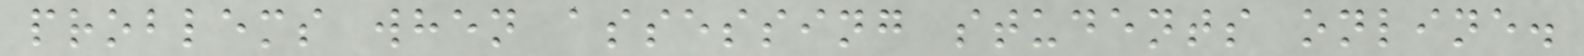problems when assessing students online.
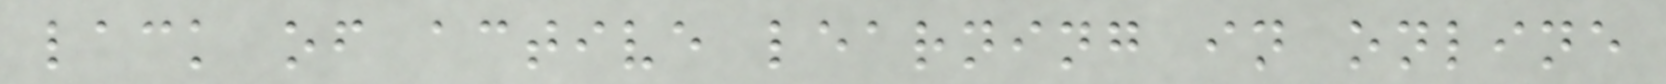lack of active learning in online
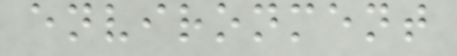environment
